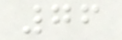76
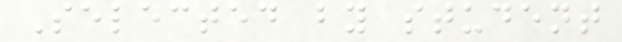Selected by student
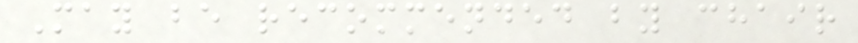May be recommended by chair
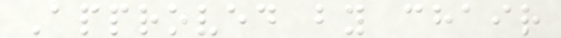Approved by chair
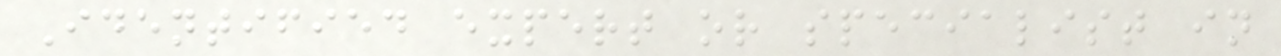Identified expert or specialist in
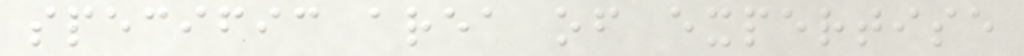specific area of expertise
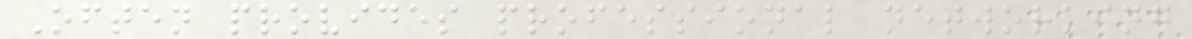Often provides professional networking
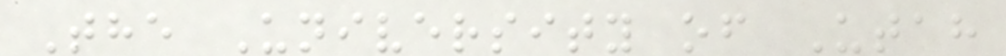The University of Utah
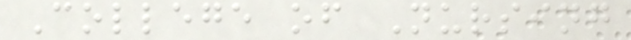College of Nursing
